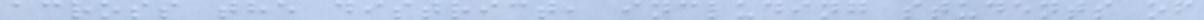across the district, including students of
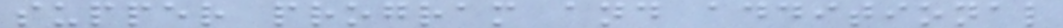supper program and additional
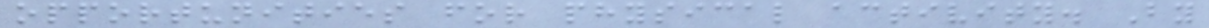opportunities for physical activity. By
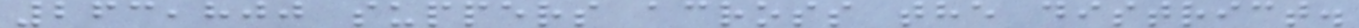263,800 suppers across the district.
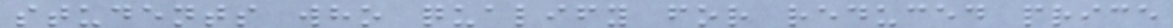students who qualify for reduced price
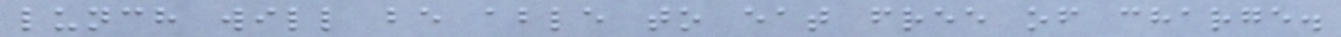lunch will be able to eat free of charge.
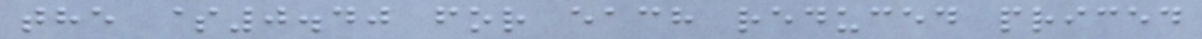the $0.40 for each reduced priced
